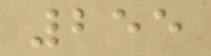255
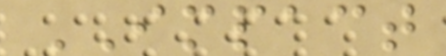IMPACT
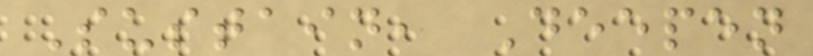Sustain, Deepen
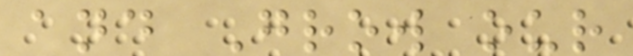and Grow our
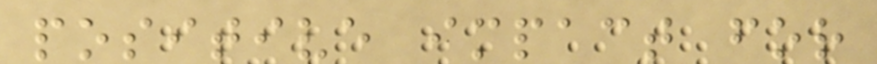positive impact for
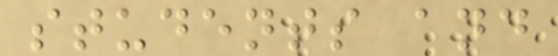students and
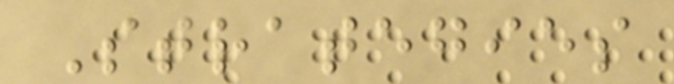Strategies
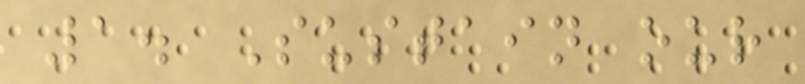1. Sustain our
